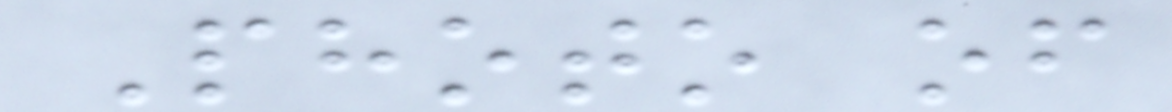Photo of
